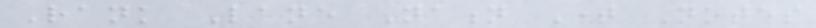Rank Lane Nation Time Notes
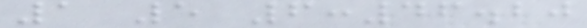1 5 6:46.20
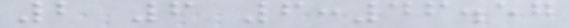2 6 6:46.57
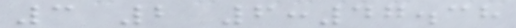3 2 6:47.38
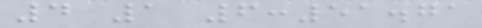4 1 6:51.71
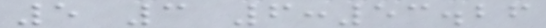5 3 6:53.26
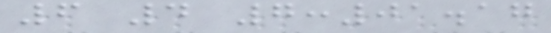6 4 7:01.17
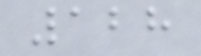128
